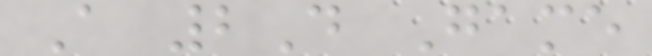A 2D Game
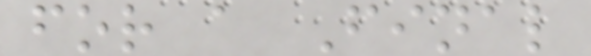for a Final
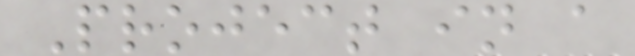Project in a
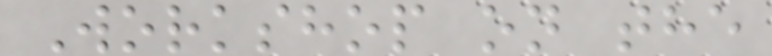Workshop on the
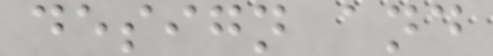design and
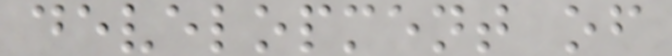development of
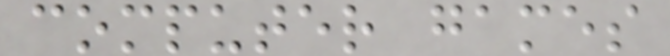computer games
